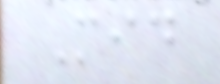Mid
